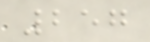257
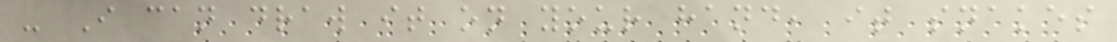- I can draw it on your hand, it snakes
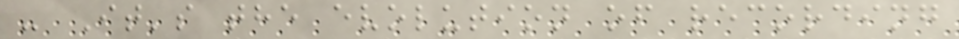- It's the evolution of recording
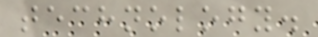technology.
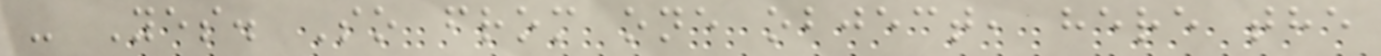- Yes. So from one object, here the
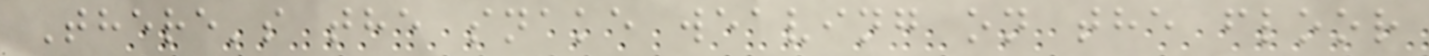There's the snake weaving on the floor
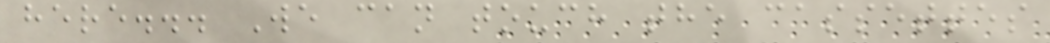here... We can touch the cassettes
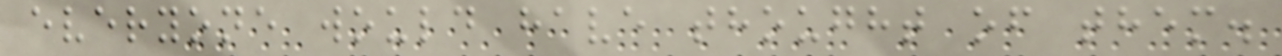everyone would have thought of them.
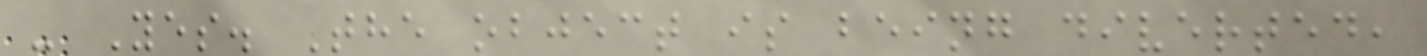- Yes. The object is being diverted,
